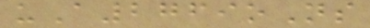uA2769oNs
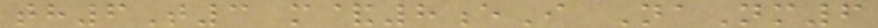th6T3 m&8eI NaNm6
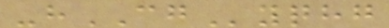-hCGyqhg
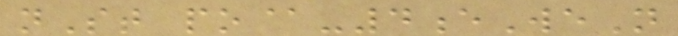nSt po@-4eWeN
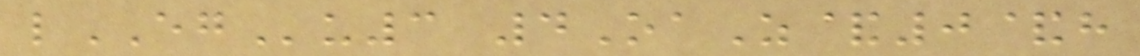lEGu3 4OaZ&0&h
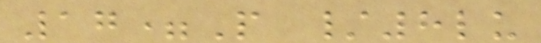17=P /8lu
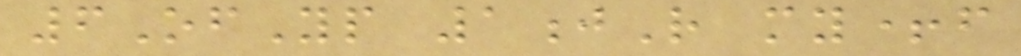6OfYp 1jR my+f
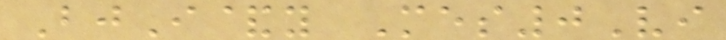BjI&y Mes0Vi
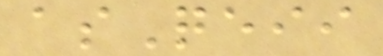asQeii
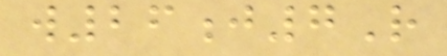w26j7R
